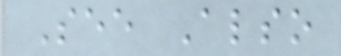See Also
